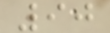90
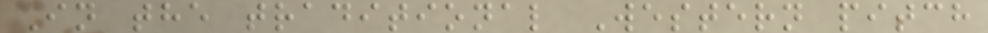In the traditional Western pitch
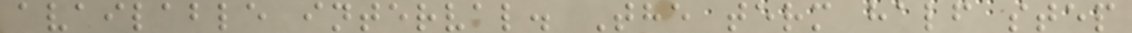available interval. The term half step
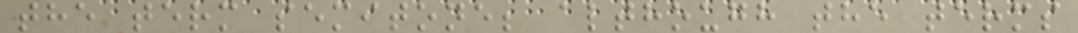the term semitone; although the terms
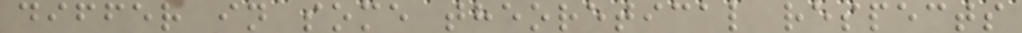differ in some theoretical respects
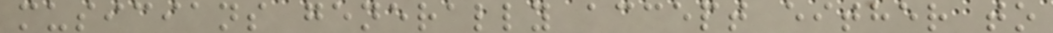musicians generally accept either to
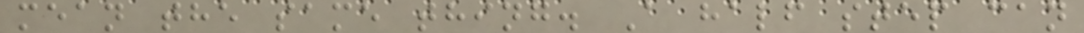mean the same thing. A half step can
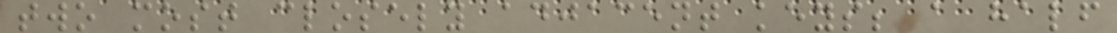two most closely adjacent keys; a half
